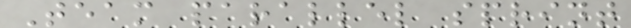Team parallel sprint
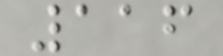116
